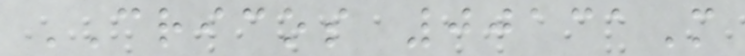CRICOS 00131M
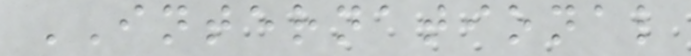INTERNATIONAL
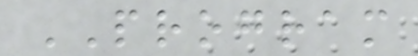PROGRAM
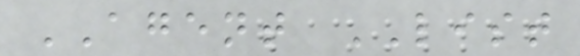AGENT LIST
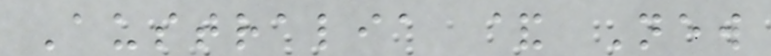Australia & New
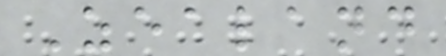Zealand
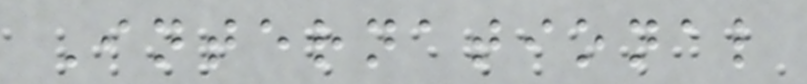International
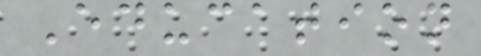Education
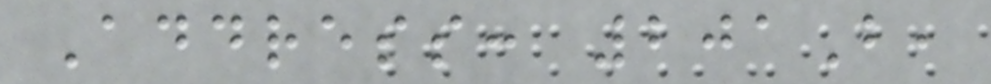Address: 201B,
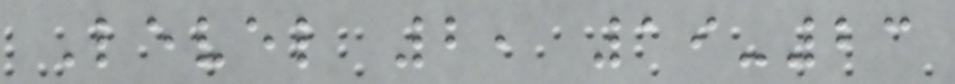Level 2, 19-23
